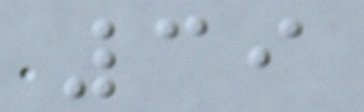39
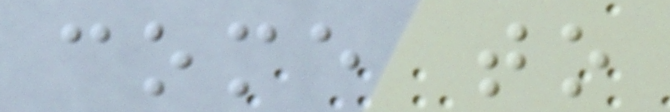come to
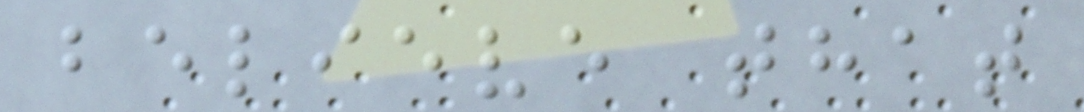believe that
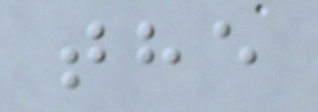the
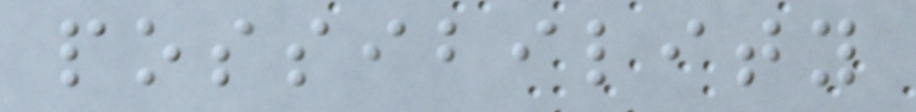possibility
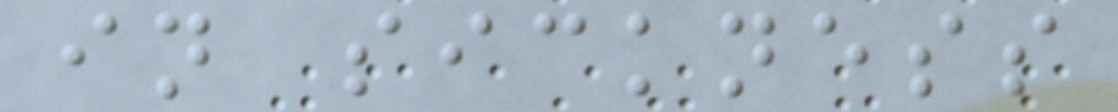in sickness
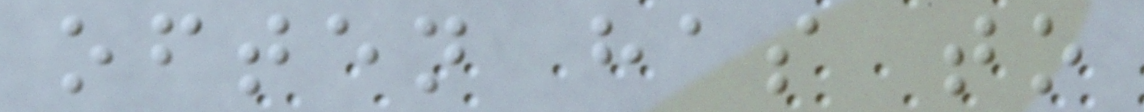often has to
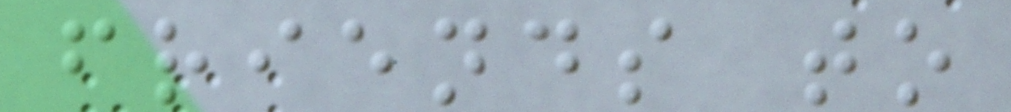friends to
